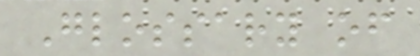Glossary of
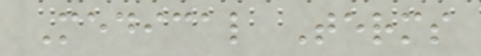Medical Terms
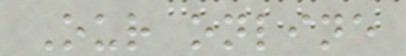Our online
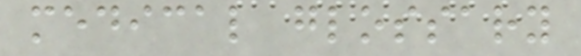medical glossary
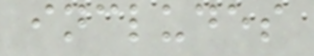includes
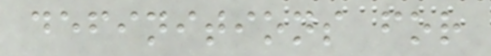definitions for
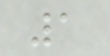1
